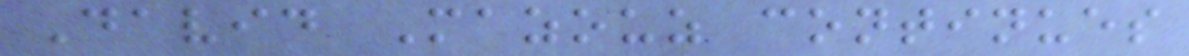David Mazouz continues
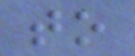to
